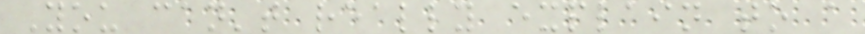You can't really explain to a
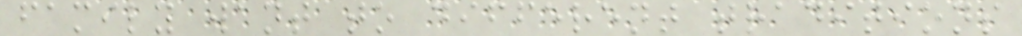family want to different traditions
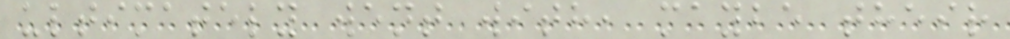ultimately went with, maybe their
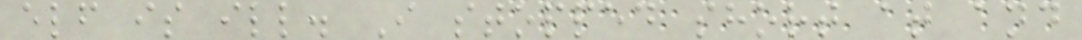elf is ill. I stopped short at and
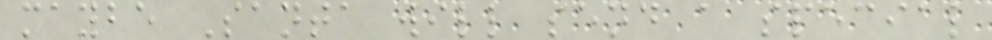maybe Santa will send a special
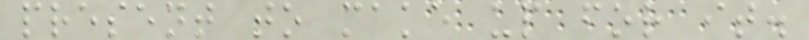present to make up for it.
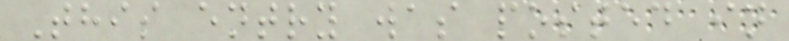This entry was posted in
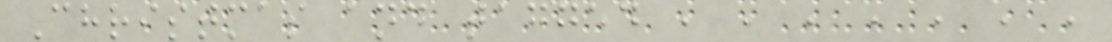Christmas and tagged , , , , , , ,
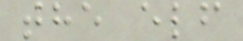the elf
